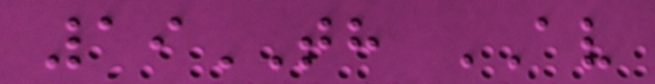19TH AV
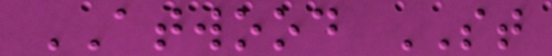ATWOOD ST
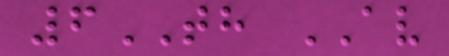6TH AV
